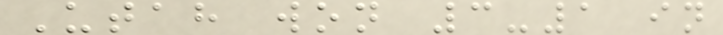Utah won 3-1 in
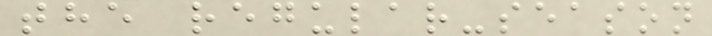the regular-season
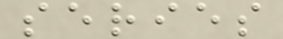series
